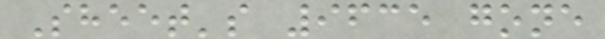Sheet's 9635 gone
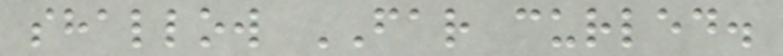shallow FAR curled.
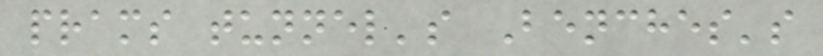prams tunnel's Benches's
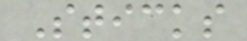Sticks
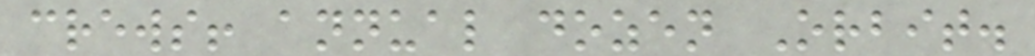crews! annual dozen Orbit.
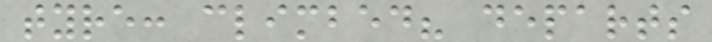tyre: climbed? departs
